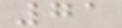71
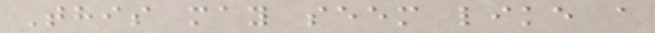This may seem like a
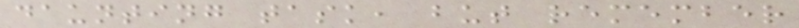daunting task, but remember
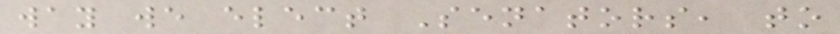way we elect Senators, to
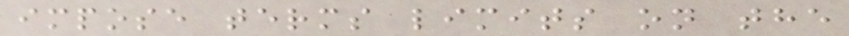impose terms limits on the
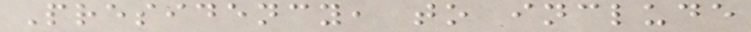Presidency, to include
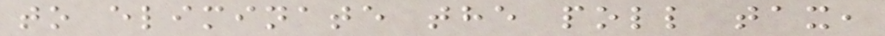to eliminate the poll tax,
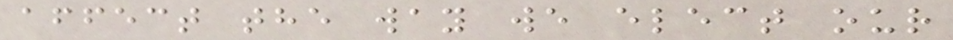affect the way we elect our
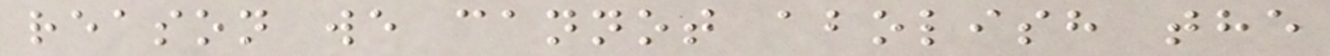reason we cannot abolish the
